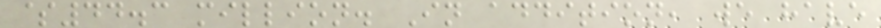$44.3 million. In addition, we have
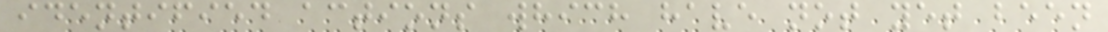identified actions which have not yet been
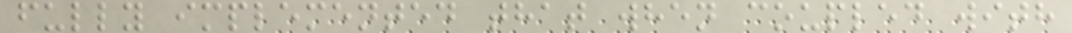fully implemented that when coupled with
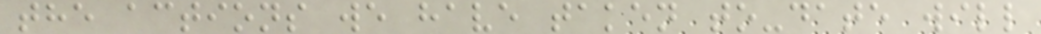the actions we have taken to-date will
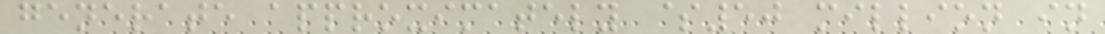generate approximately $50 million in
